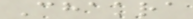Chakra
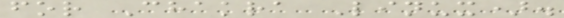for Chakra Linux).
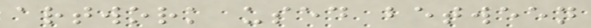artwork used between
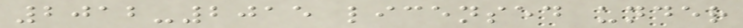2012-2015 licensed under
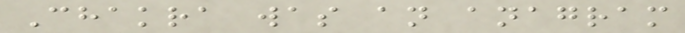Chakra was an anagram
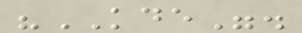"KDE".
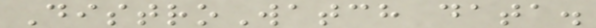DistroWatch data.
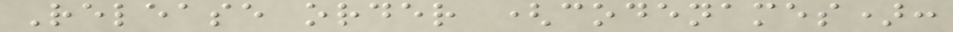Release order (codenames):
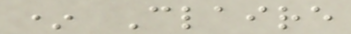* Claire
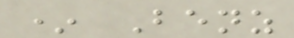* Benz
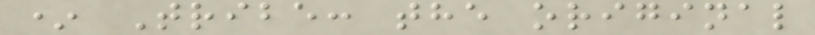* Tribe: the original
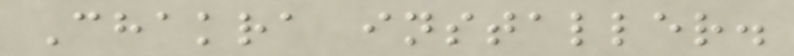Chakra installer.
